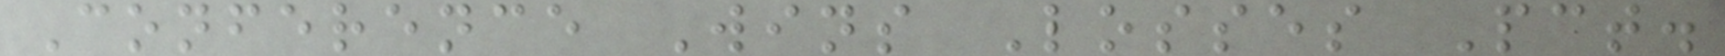Conference Wins Losses Pct.
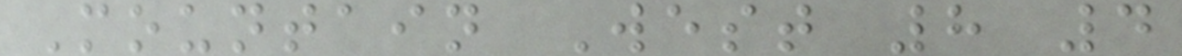Mountain West 8 4
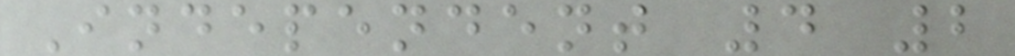Independent 4 2
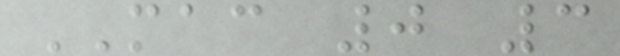MAC 0 3
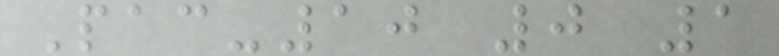Pac-10 0 1
